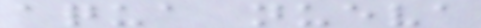aqua nueva
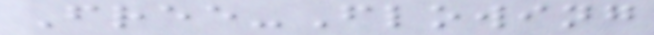Free-Flowing
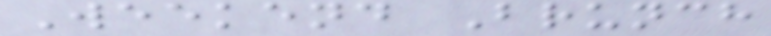Weekend Brunch
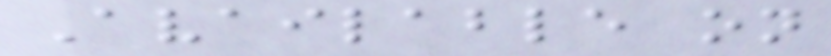Available on
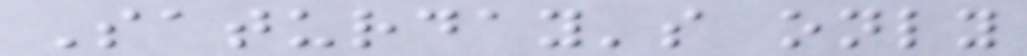Saturday's only
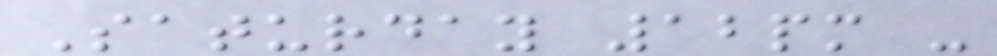Saturday 12pm -
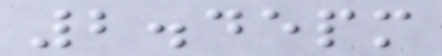2.45pm
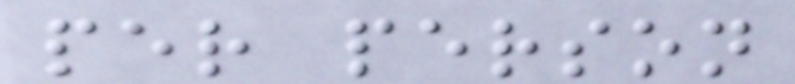per person
